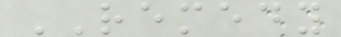REMEDY
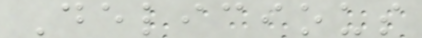Delicious
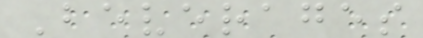Beverages
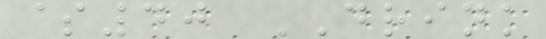$40 DRINK
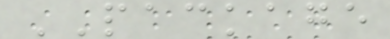PACKAGE
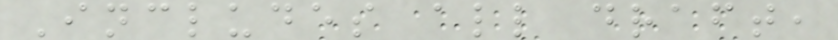Includes all draft,
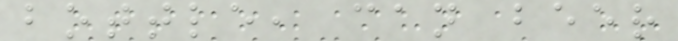bottle, can beer
